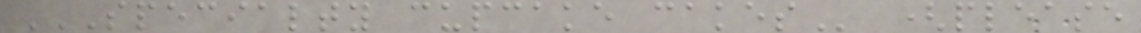SPECIALTY CUPCAKE CAKES (please
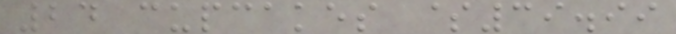24 cupcakes $39.99
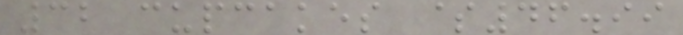32 cupcakes $46.99
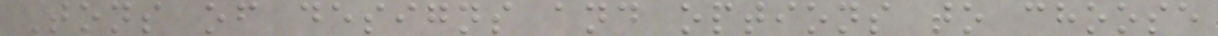Tons of designs and options to choose
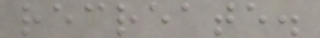recreate.
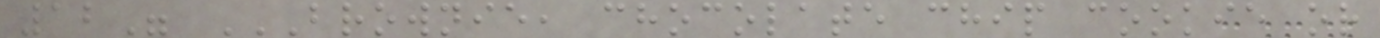12" BROWNIE, CHOCOLATE CHIP COOKIE OR
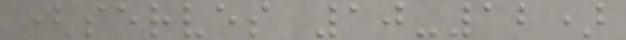(serves 10-12)
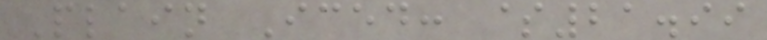Plain Iced: $21.99
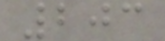203
